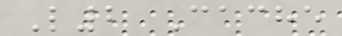L2 Cache
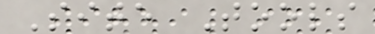Site Tools
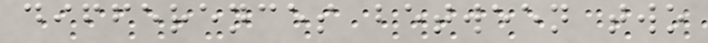differences between two
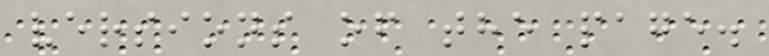versions of the page.
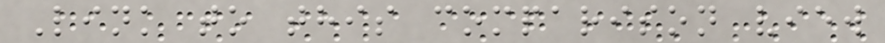Link to this comparison view
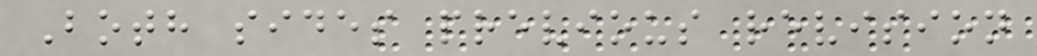Both sides previous revision
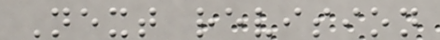Next revision
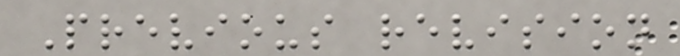Previous revision
